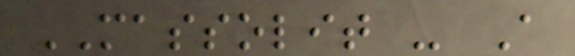MASSOLIT - A
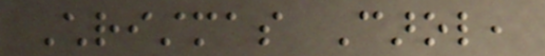Christmas Carol,
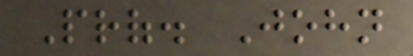Prof. John
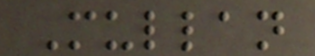Mullan
